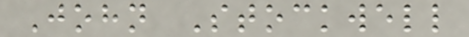John Stockwell
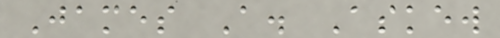James A. Askew
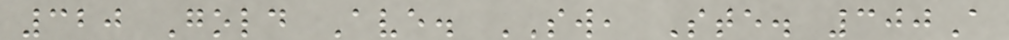320 Gold Ave. SW, Ste. 300A
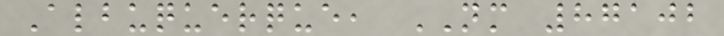Albuquerque, NM 87102
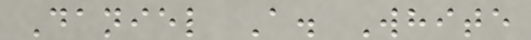Daniel A. White
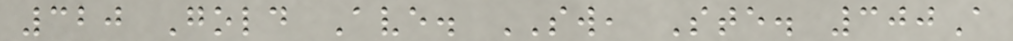320 Gold Ave. SW, Ste. 300A
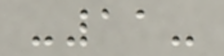-11-
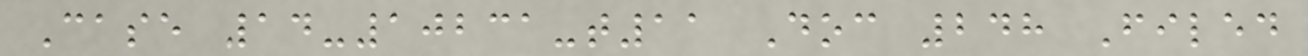Case 14-10231-t11 Doc 248 Filed
